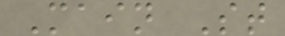Main St
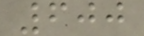600
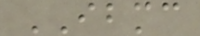IBMC
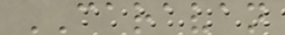CARAVAN
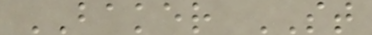BAKER ST
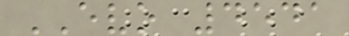EVO 4541
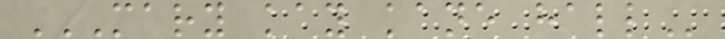MARY KAY KANE HALL
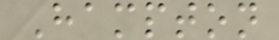Hampton
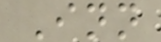Inn
